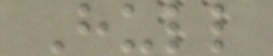Hull
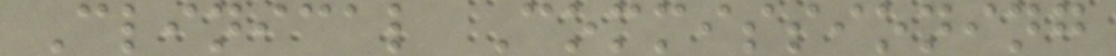Clinical Commissioning
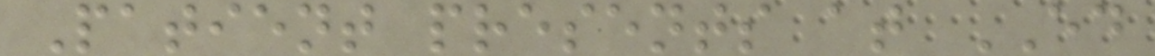Patient presents at ED
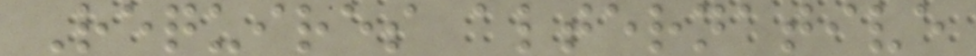Requires alternative
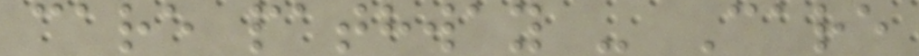care pathway - Care
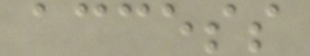access
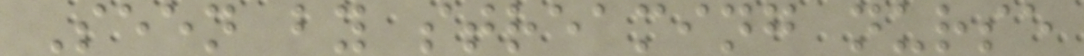Seen by streaming nurse
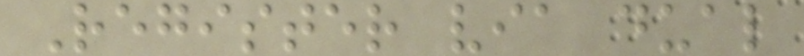Register via dual
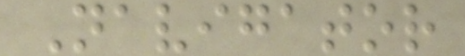Navigator
